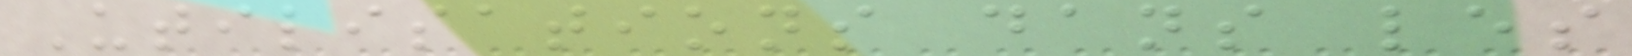Utilisations dans les
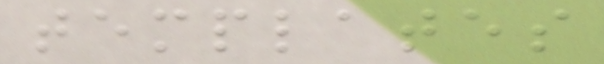templates
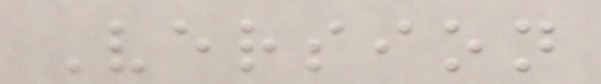Version
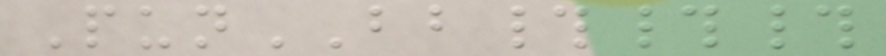PunBB###
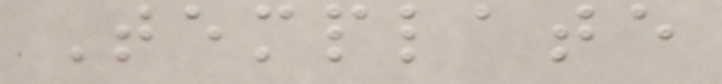Template
